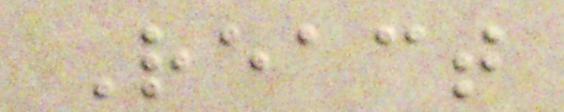React
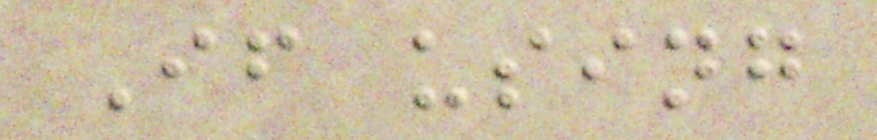If using
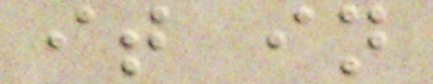it in
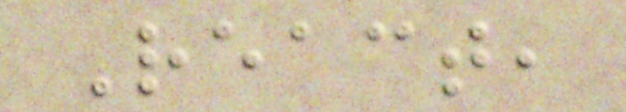React,
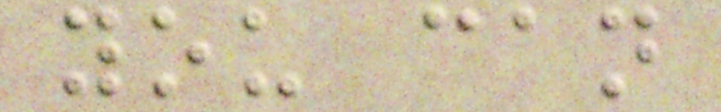you can
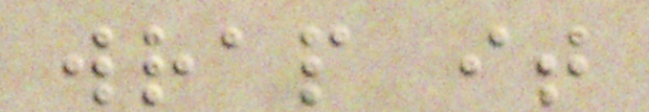wrap it
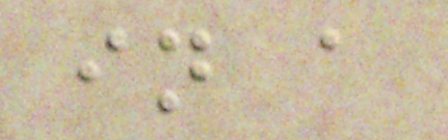in a
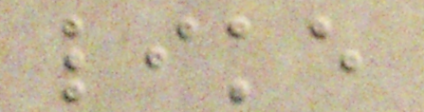like
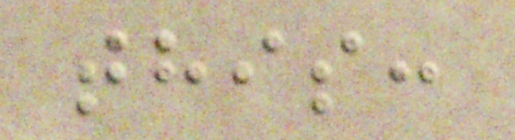this:
